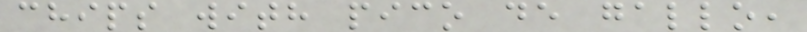chips with pico de gallo,
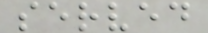served
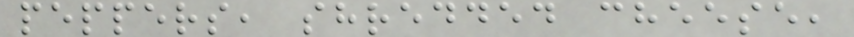peppers, shredded cheese,
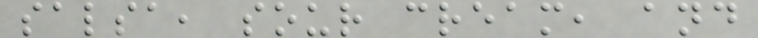salsa, sour cream, and
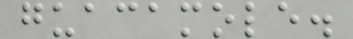guacamole.
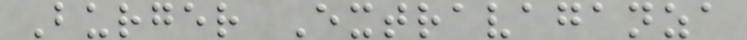Burger Extravaganza
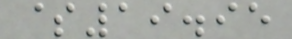$19.95
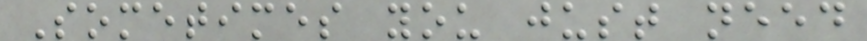Sometimes you just need
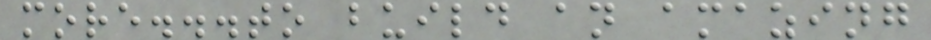more...to build an amazing
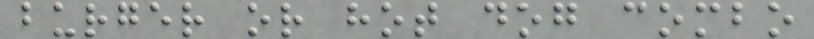burger or hot dog combo
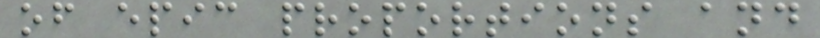of epic proportions and
